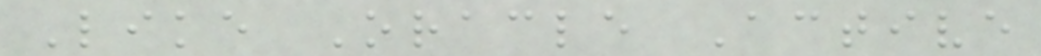Like Oracle Active
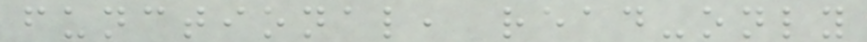functional, read-only
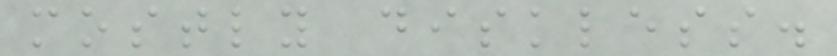mostly diskless.
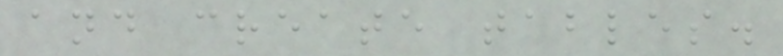and create tables.
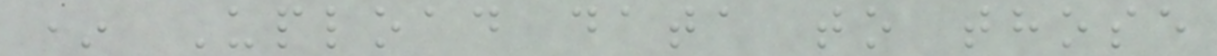* Upload data to those
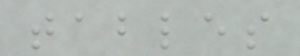tables
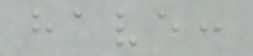have:
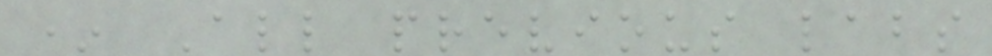* All previous labs
